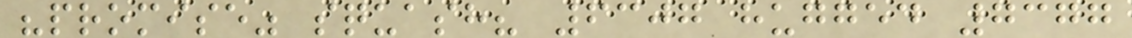"promise" squash? 6307 hugged 7377
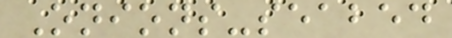Onions-seabed
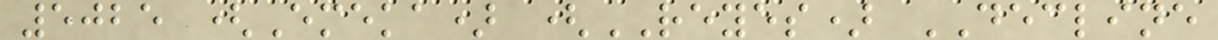5025 (Emeka) (REYES) DECLINE
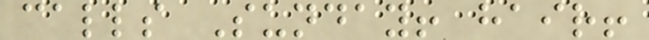calls Sunday! hair!
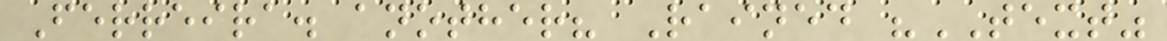Ferreira. another? Rained "TEXT"
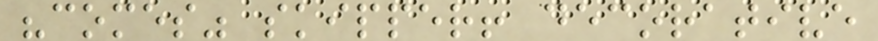"comes" skipper! decorative
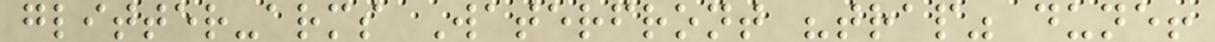glitter-arms Waterfront "trap" dune!
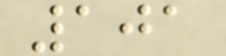101
